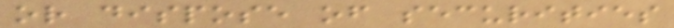or dispose of securities
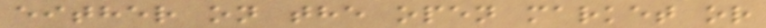either on the open market or
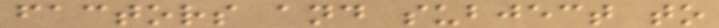factors and subject to
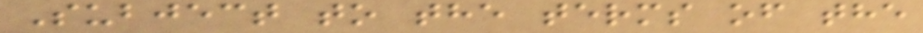Subject to the terms of the
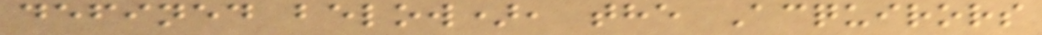defined below), the Acquirors
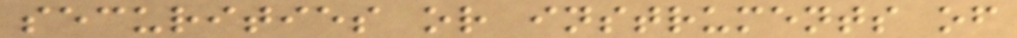securities or instruments of
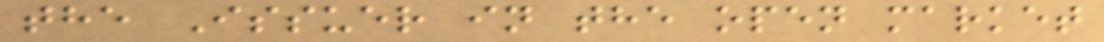the Issuer in the open market
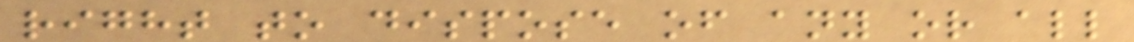right to dispose of any or all
